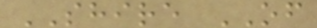SHIRE OF
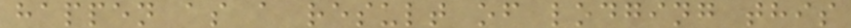happen as a result of lodging this
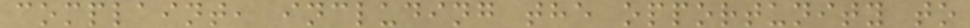complaint, including the opportunity to
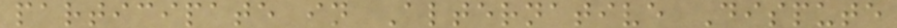participate in Alternative Dispute
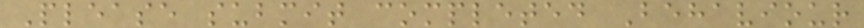Please submit completed Behaviour
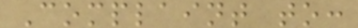Complaint to:
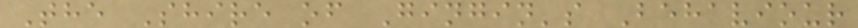The Shire of Gingin's Behaviour
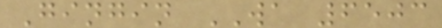Gingin WA 6503
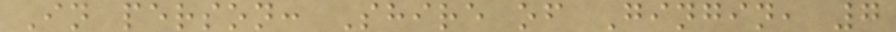In person: Shire of Gingin, 7
